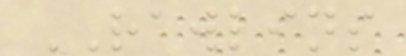RAWLINS
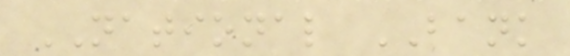NATIONAL BANK
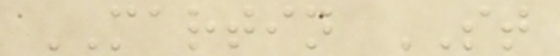MARTIN ST
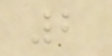2
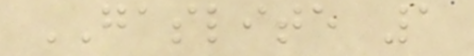GASLITE 1
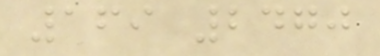169 2470
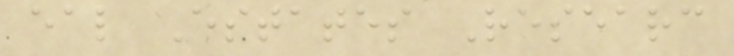eal Estates Researc
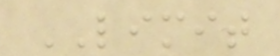LIMIT
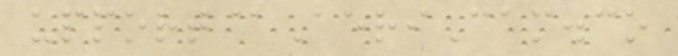upport@AeriCam.co
